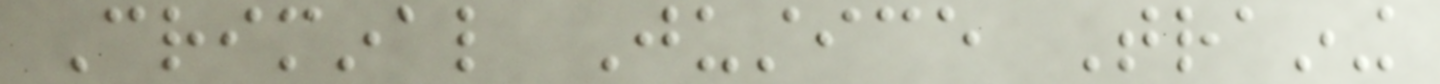Criminal Justice Training
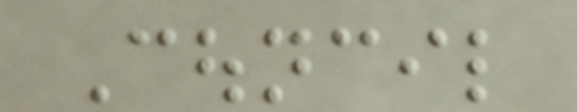Council
